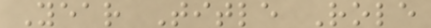Year Title Role
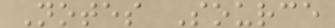Notes Source
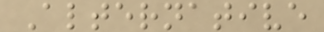Alternative
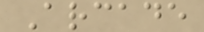Arcade
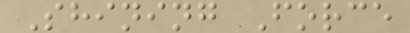Shining Force
